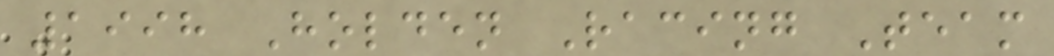1998 Holden Racing Team
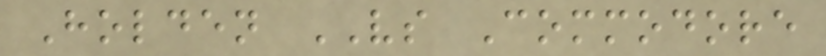Holden VS Commodore
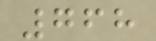768
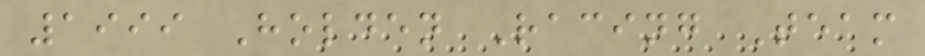1999 Holden Racing Team
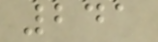241
